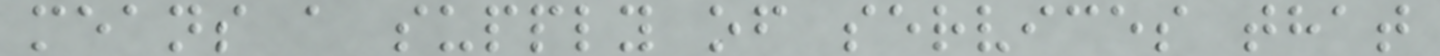means a supply of services that
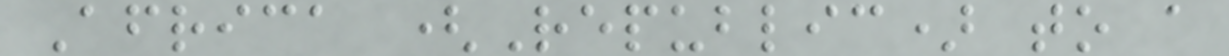Africa (Republic) to a
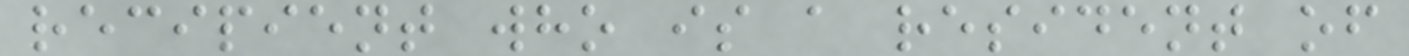recipient who is a resident of
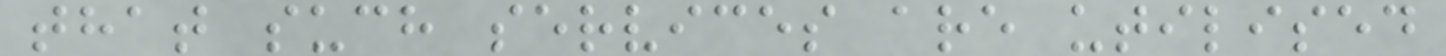that such services are utilised
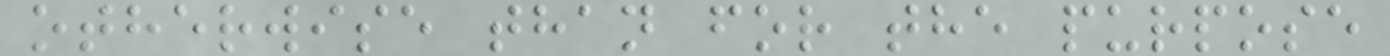otherwise than for the purpose
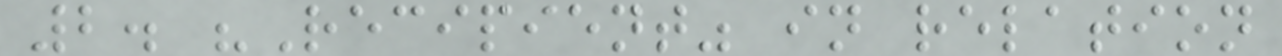2. "Recipient" in relation
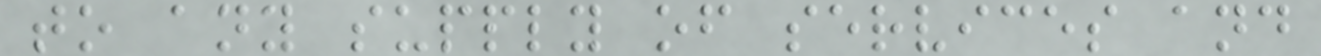to any supply of services and
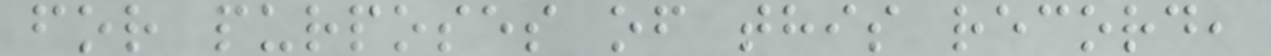for purposes of this record,
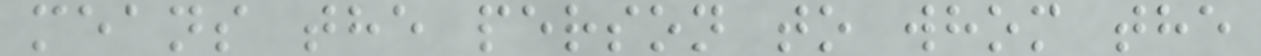means the person to whom the
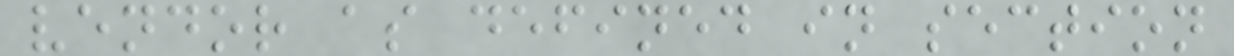vendor as defined in section
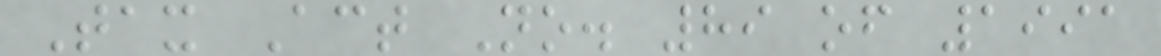Tax Act No. 89 of 1991
